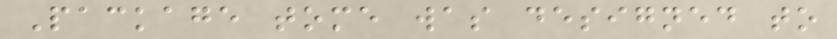Package tome was designed to
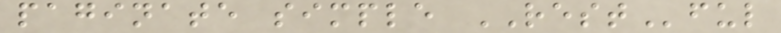paginate simple RESTful
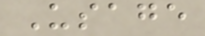Usage
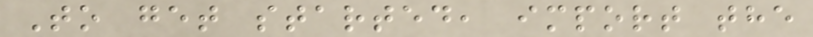To get started, import the
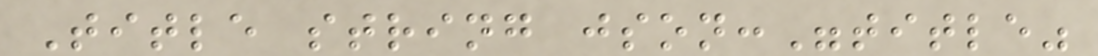Title string json:"title"
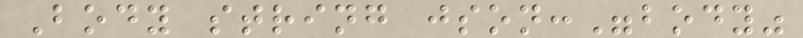Body string json:"body"
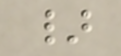}
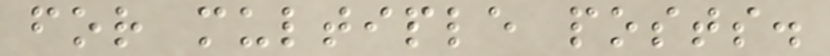for multiple posts.
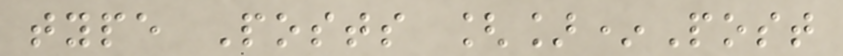type Posts []*Post
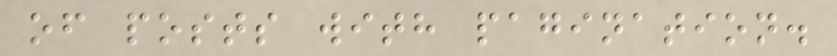of posts with pagination.
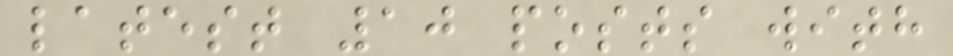latest 10 posts with
